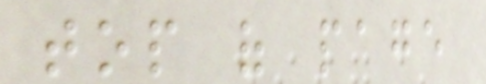top of page
